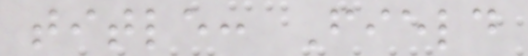title: Field
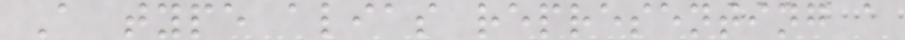A type alias representing a
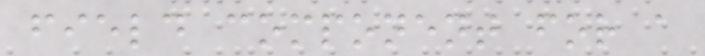field component for a
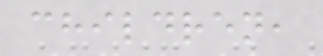children,
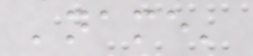'name'
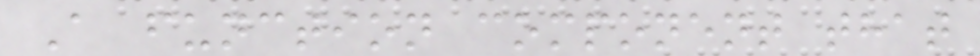A function component that
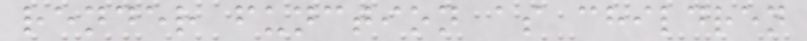render function as children
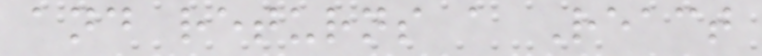and returns a React
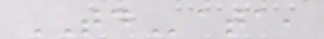TData,
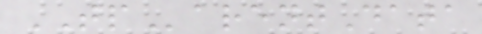TParentData
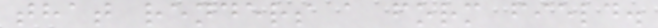that renders a form field.
